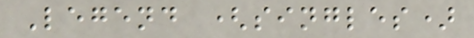Legend (singles)
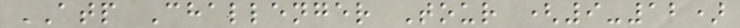ATP Challenger Tour (9-12)
